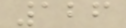126
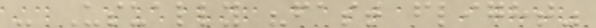- Usually "fast flight"
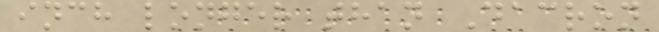inch longer than Dacron
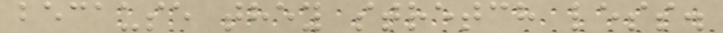because they stretch less.
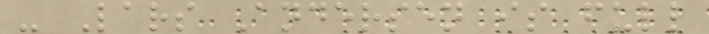- Lars Andersen is full
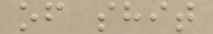of shit
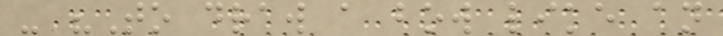- "To draw a bow like an
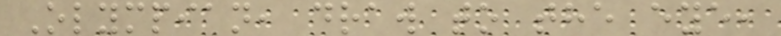Olympian, draw to the eye,
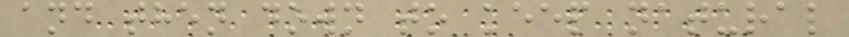and then down to keep natural
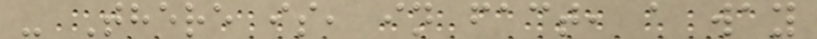- There is, in fact, a way
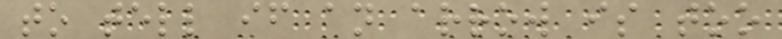to tell if an arrow is too
